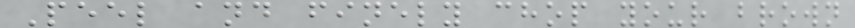Peel and finely chop your brown
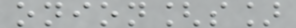onion[s]
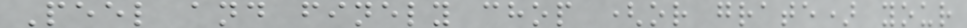Peel and finely chop (or grate) your
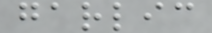garlic
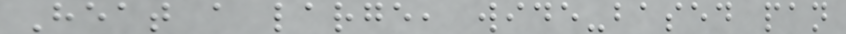Heat a large, wide-based pan
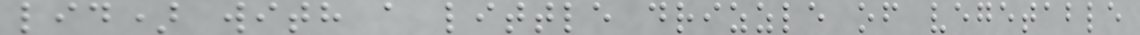lid) with a little drizzle of vegetable
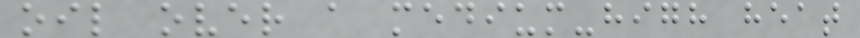oil over a medium-high heat
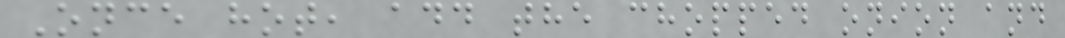Once hot, add the chopped onion and
